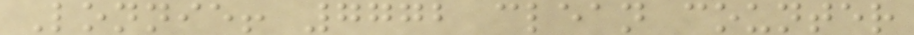Lonnie! 7772 clean counter
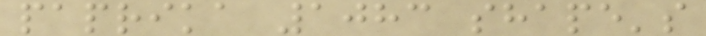paprika 1083 shape's
